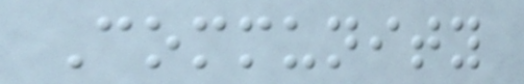Community
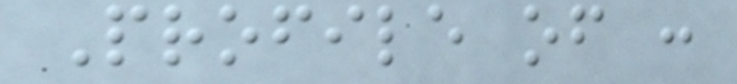Profile of :
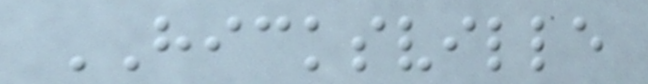HICKSVILLE
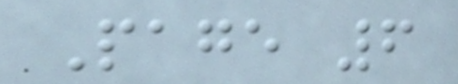Page 6
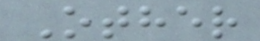Other
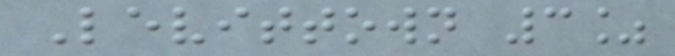Levittown 3%
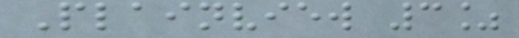Plainview 3%
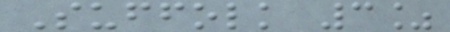Suffolk 3%
